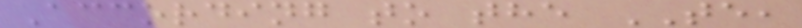According to the TE,
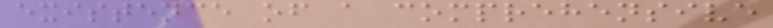existence of a comprehensive
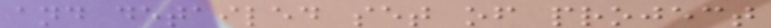and detailed set of project
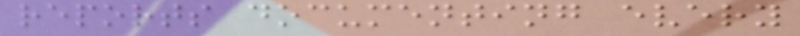reports documenting every
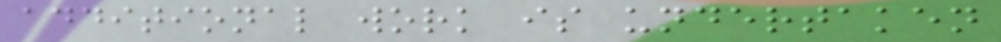additional work is undertaken
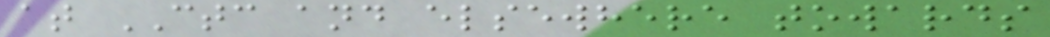at CTC and elsewhere towards
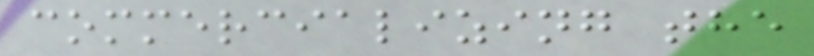commercializing the
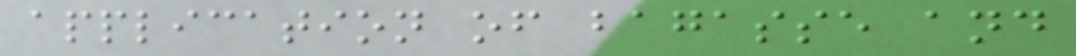application of bagasse and
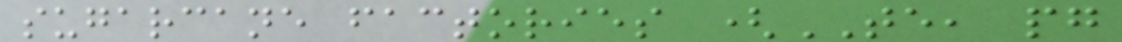sugarcane factories (TE, pg
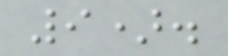9).
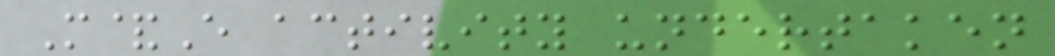M&E activity undertaken
